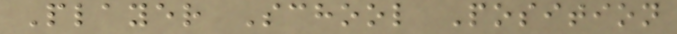Player School Position
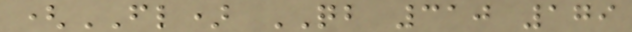(FL) QB 310 179
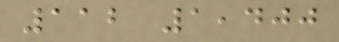112 1,400
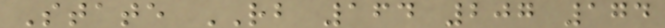State RB 164 207 174
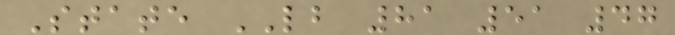State LB 81 51 47
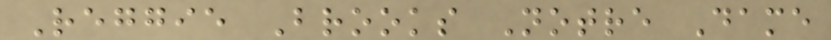Reggie Brooks Notre Dame
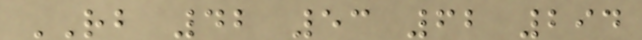RB 42 53 62 294
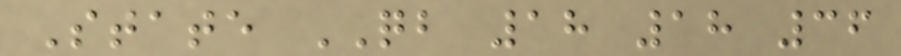State QB 18 18 36
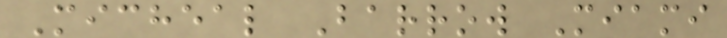Micheal Barrow Miami
